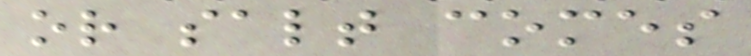or salt comes
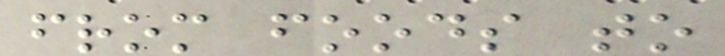from foods to
